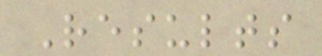Results
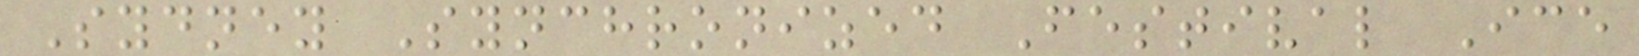Sydney Synchronized Festival Ice
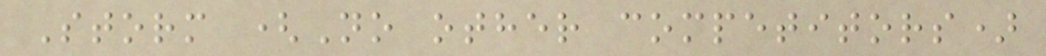Storm (No other competitors)
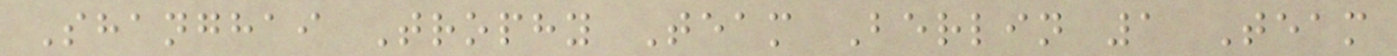Shanghai Trophy Team Berlin 1 Team
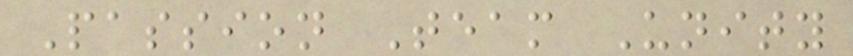Passion Team Unity
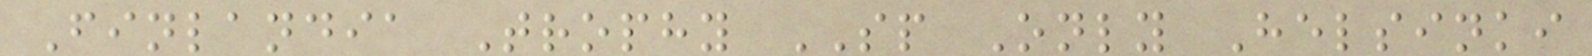Finlandia Trophy SP Only Helsinki
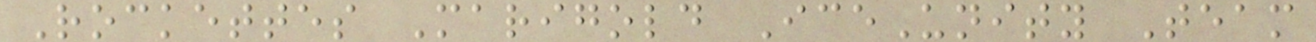Rockettes Marigold IceUnity Team
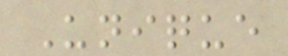Unique
